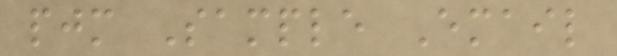pjm Sample Email
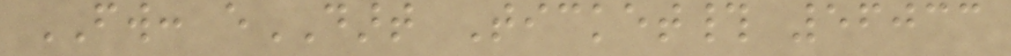FW: eDART Ticket# 56033
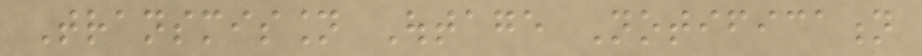Transmission Outage Notification
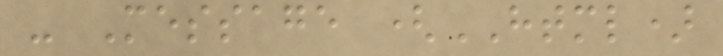- Message (HTML)
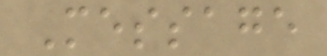Message
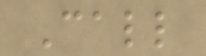Call
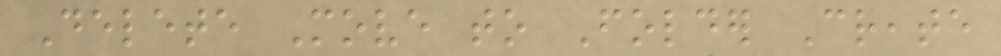Delete Move to Folder Create
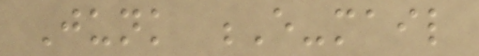Junk E-mail
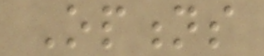Options
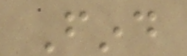Find
